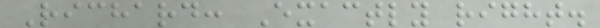Richard: Exactly right.
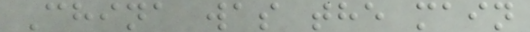China was the main
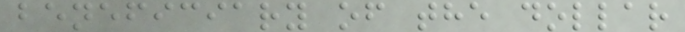beneficiary of the dollar
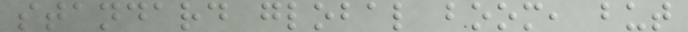standard global boom, but
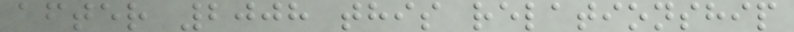after 2008 this relationship
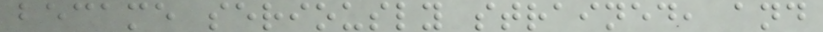became seriously strained, and
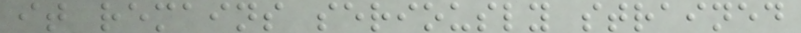it remains seriously strained
